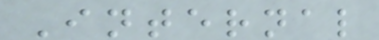Internal
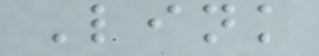Link
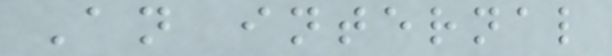An internal
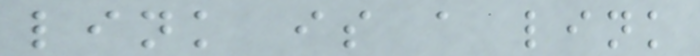link is a link
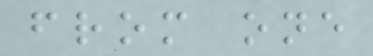from one
